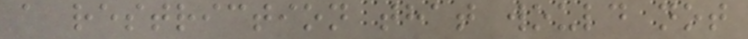a restriction that would not
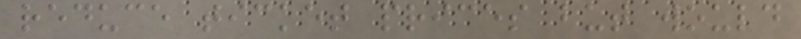reduce ticket prices but would
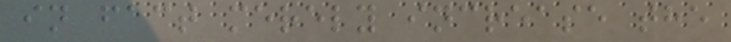in fact merely increase the
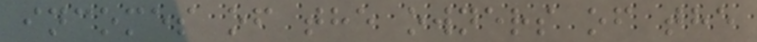incomes of the owners of the
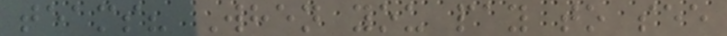teams? When you pay to see
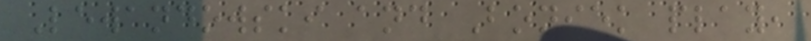Lewandowski and Boniek play,
